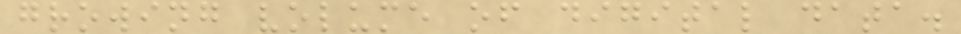growing volume of digital data.
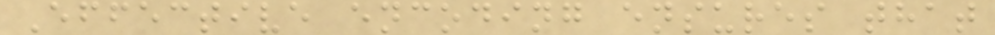Effective encoding ensures that
